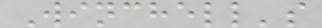Winchell's
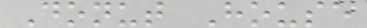Donut House
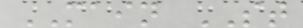MAIN ST
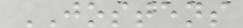JOSTENS
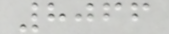8066
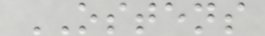OSTENS
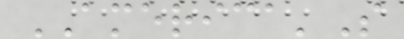AMERICA'S
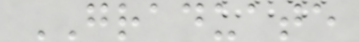GRADUATE
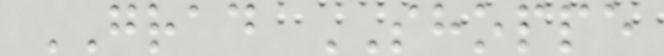GRAD SHOPPE
